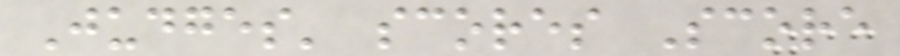Judges' scores Score
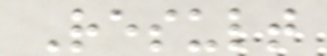Result
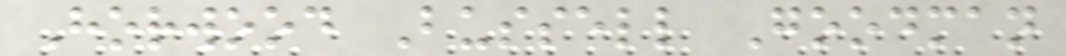Horwood Bussell Goodman
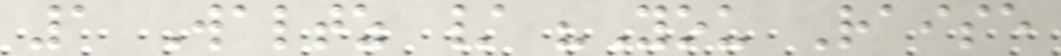1 Waltz / "You Raise
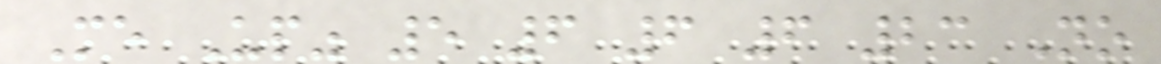Me Up" 5 6 6 6 23 No
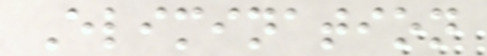Elimination
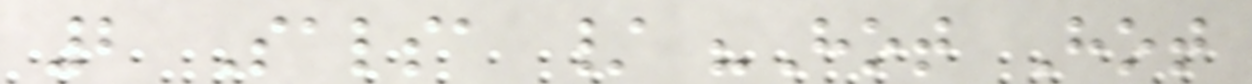2 Salsa / "Hot Hot
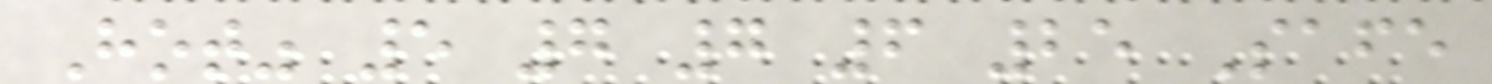Hot" 5 7 7 6 25 Safe
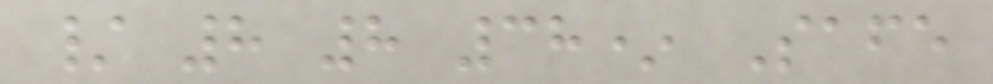/ 8 8 38* Safe
